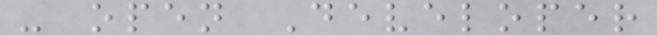- open Developer
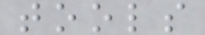tools
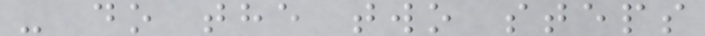- do the two steps
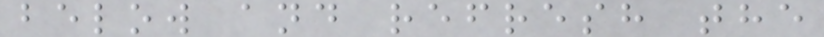below and refresh the
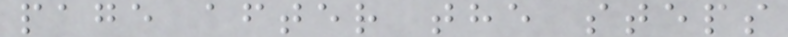page after the steps
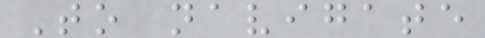To navigate
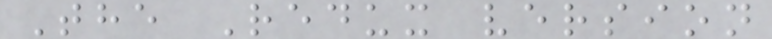The Redux version
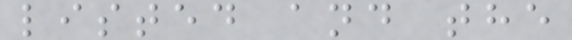listed and the
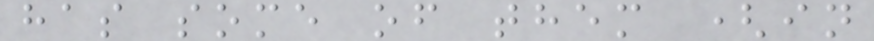has some of them (in
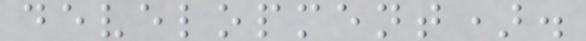development).
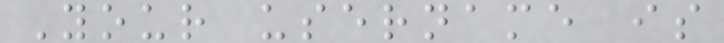Your username is
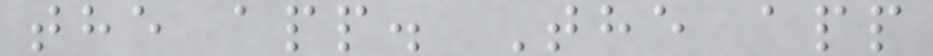the app. The app
